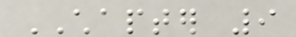CHAPTER 9
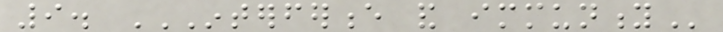9. INTERFERENCE AND IMMUNITY
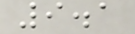9.1
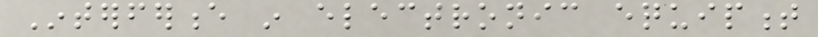Interference in electronic equipment
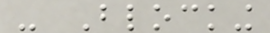- Blocking
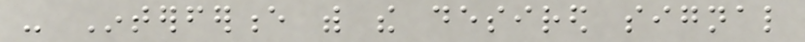- Interference with the desired signal
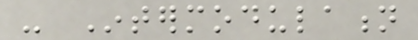- Intermodulation
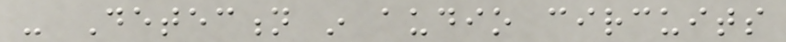- Detection in audio circuits
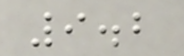9.2
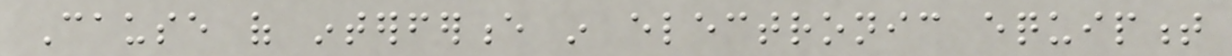Cause of interference in electronic equipment
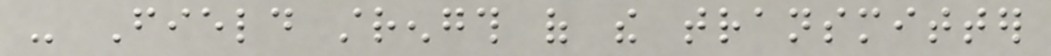- Field strength of the transmitter
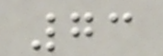73
